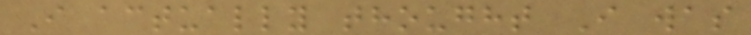I actually thought I was
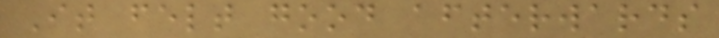It felt good afterwards
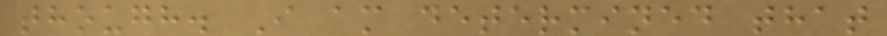though. I am determined that
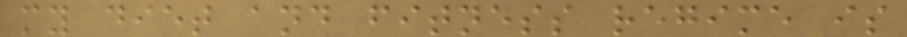my diet and fitness regime is
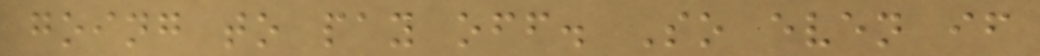going to pay off. So even if
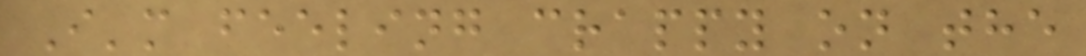I'm feeling crappy on the
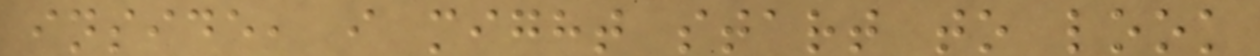inside, i might start to look
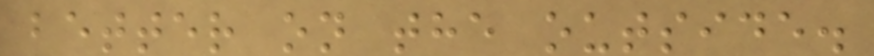better on the outside.
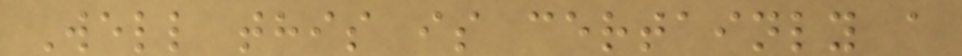Well this is certainly a
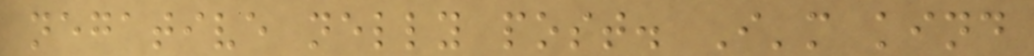negative nelly post. I'm kind
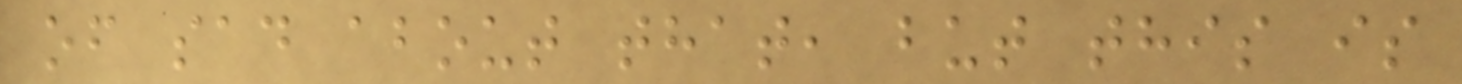of sad about that, but this is
